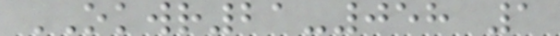OKWR21-058 1
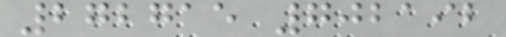272715 702192
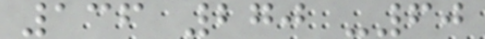136 270 -60
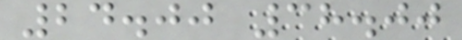24.00 38.00
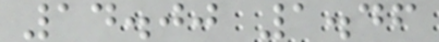14.00 1.46
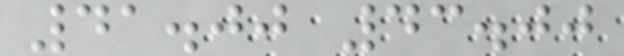41.00 43.00
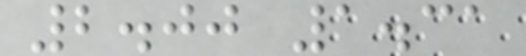2.00 1.31
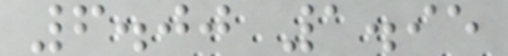6.00 1.95
